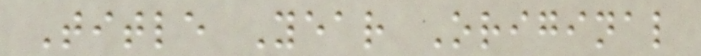Title Year Original
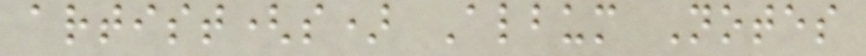artist(s) Album Notes
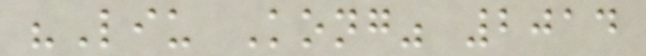"Liu Kong" 2014
